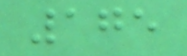175
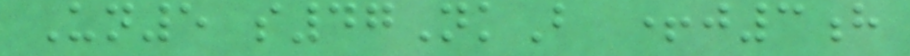Un5 s47NkB +j3h
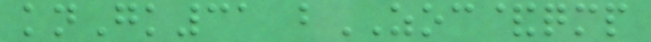knGk31 bZOC&qmp
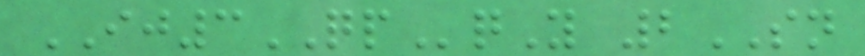IJ3QPqY 2SN
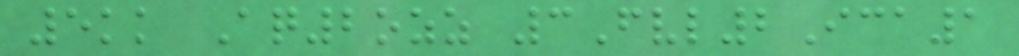5kk Aq2ozz 3Fvl2Ica1
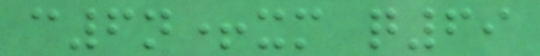c6n+xm q69
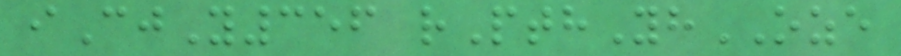iCjY356 rPthYhOZE
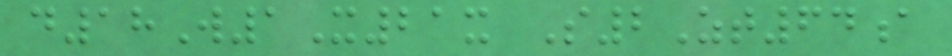d18W1X21x S2Zt64a
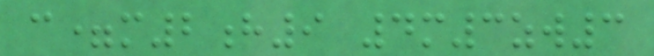c=m2h9 4m3zw3
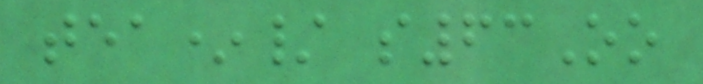tea*/ s63Oo
